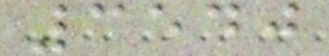3540
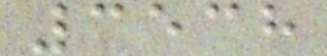3538
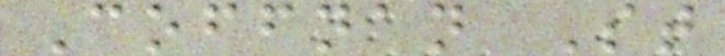Coffnan St
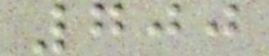700
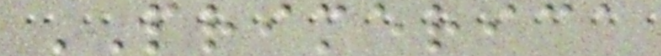PRIMERICA
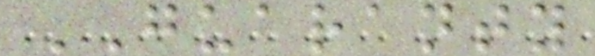GUARANTY
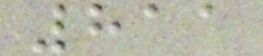811
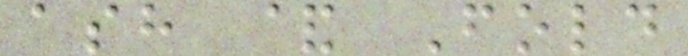ash & Fold
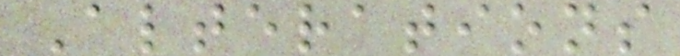Alterations
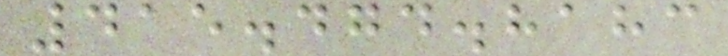415.474.8183
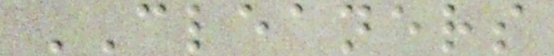CLEANERS
